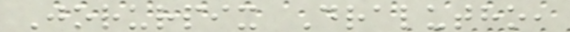Jorurpix Dralutho,
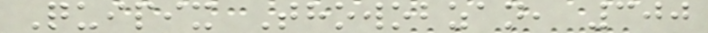Quipix Thowobzan, 300
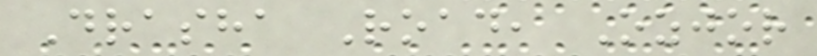Drasha Road, Ozjor
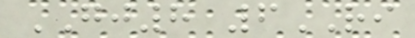GJ8 6RI
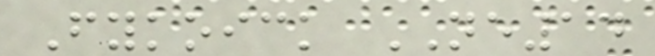Fykoick NE14
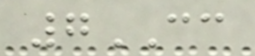7CC
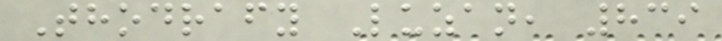Thodrafy Luzan, 839
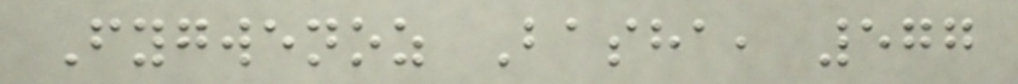Fygwenoz Basha, 577
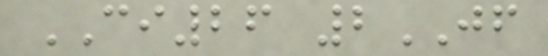CI26 2JF
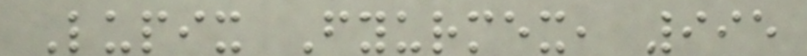Lupix Fyurmex, 995
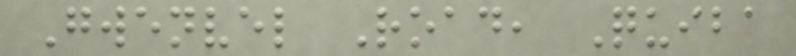Gwenvel Road, Quiba
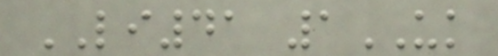LI41 1UK
